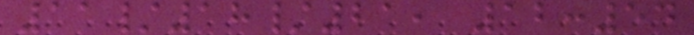11/18/21, 12:54
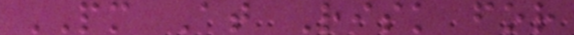PM At Risk for
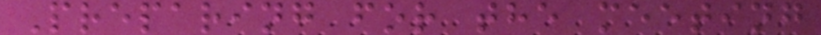Preparing for the meeting
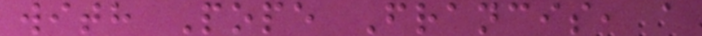with Pope Francis, a
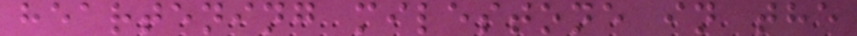heartening milestone in the
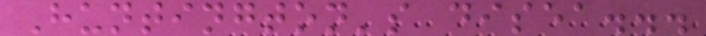Huntington's disea...
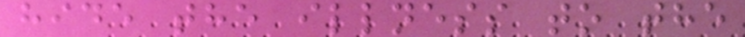hide the illness to the
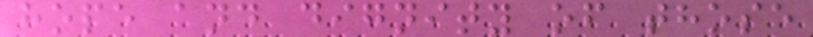hope and dignity of those
